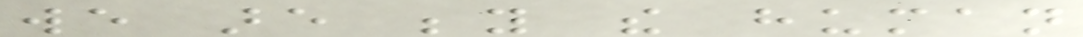we are beyond the human
